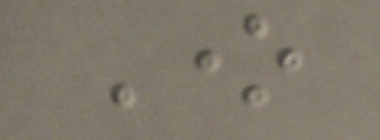One
